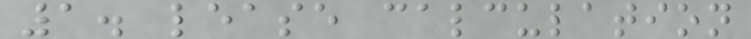1. lease calculation
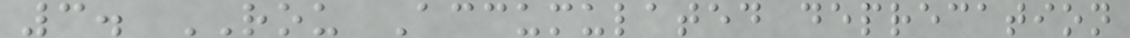3. ROU Accumulated deprecation
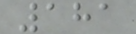181
